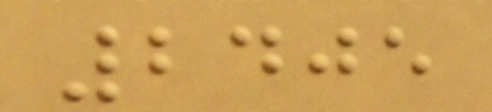2405
